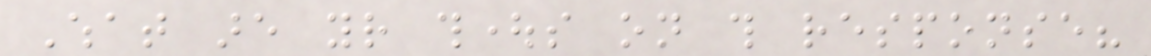What are your thoughts on this response?
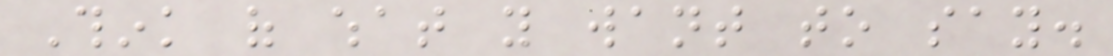Think of what you want to say.
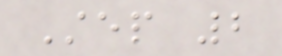Step 2
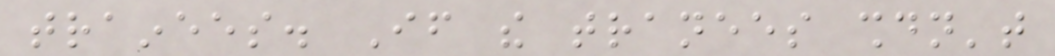trainees. If the tranees shouldn't
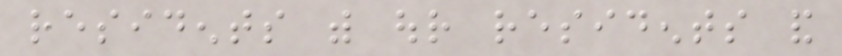residents with our residents and
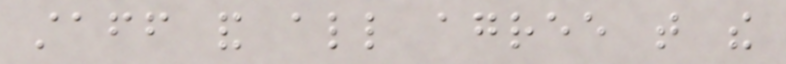staff and all agree that the
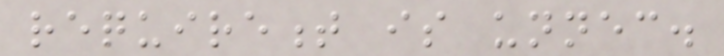requirement is unnecessary.
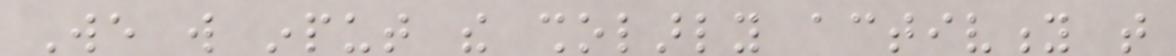We will input the sholarly activity that
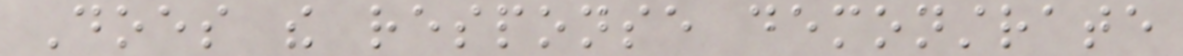Does the response demonstrate
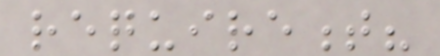requirement?
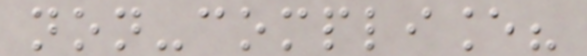non-compliance?
